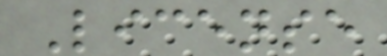License
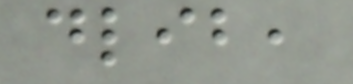dlib,
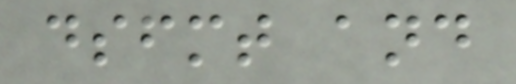dsfmt and
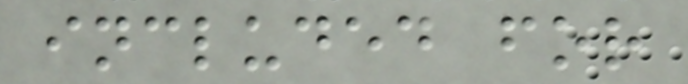included for
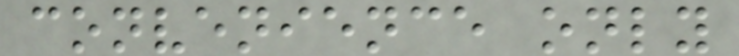convenience only
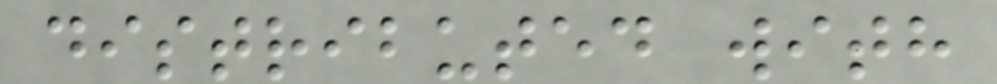distributed with
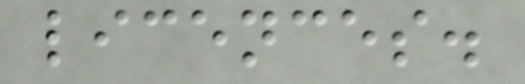licences.
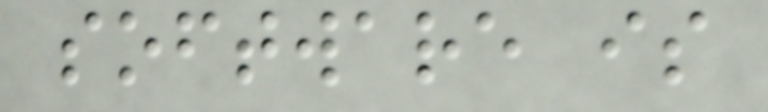software is
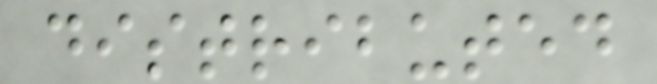distributed
